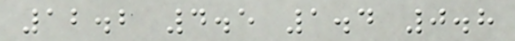12.2 4.5 1.4 0.8
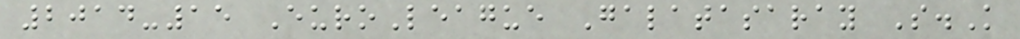2014-15 EuroLeague Galatasaray S.K
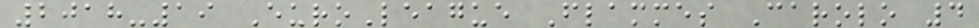2018-19 EuroLeague Flammes Carolo 4
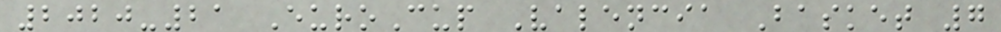2020-21 EuroCup Valencia Basket 7
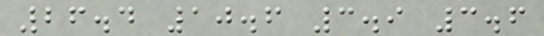26.4 10.6 3.9 3.6
